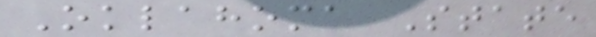Oklahoma State
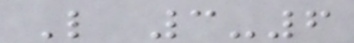L 3-6
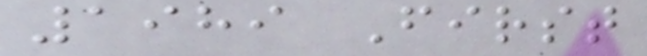1989 First
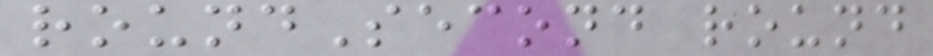roundSecond round
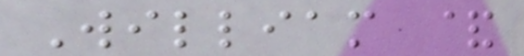William &
